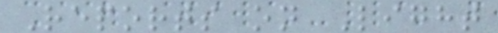Reports on Light
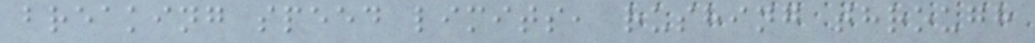breaking speed limits, rushing through
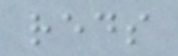reds
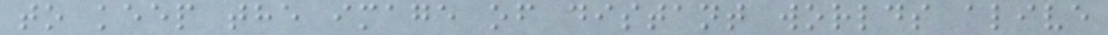to keep the image of distant worlds alive
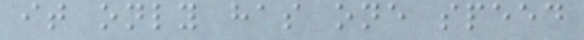it only has one speed
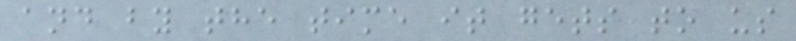and by the time it gets to us
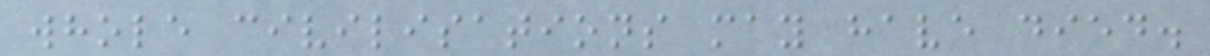whole civilisations may have died.
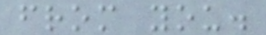from you.
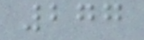277
